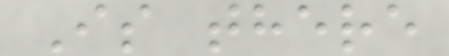Is there
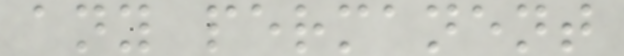any permanent
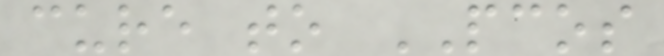cure to PCOS
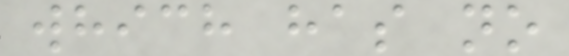which has no
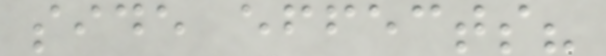side effects?
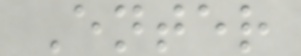Enter
